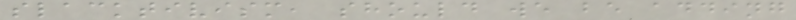slacktivism, should we be adding
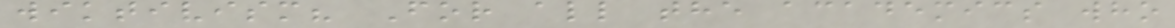wiktivism? For all the academics who
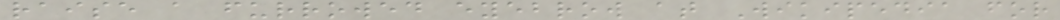raise a furrowed eyebrow at Wikipedia for
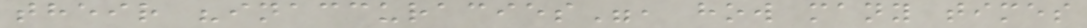their "inaccuracies", how many times
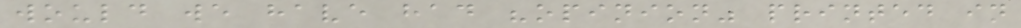would we have had "opinion" printed in
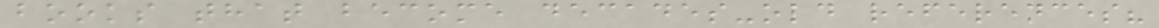books that become decades-old references?
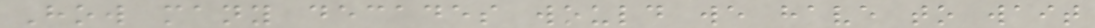How many decades would we have to wait
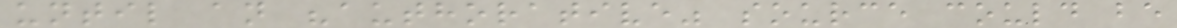until an "authorative" source could be
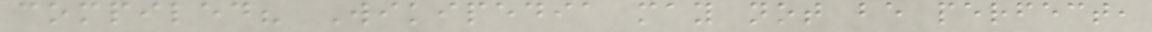compiled? Wikipedia may not be perfect,
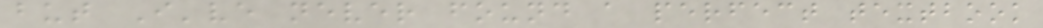but I've never found a perfect textbook
